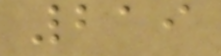219
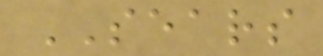SEARS
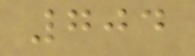704
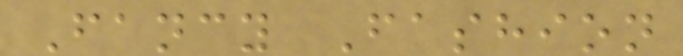Fancy Fashion
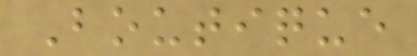Boutique
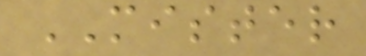MISTER
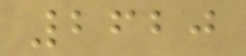2620
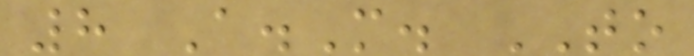8 A.M. TO
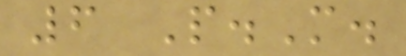6 P.M.
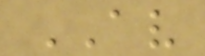AV
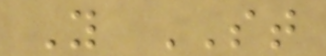Y ST
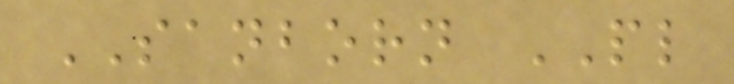SANBORN PL
